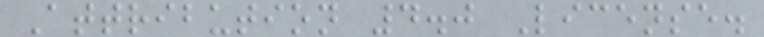Attribution 4.0 License.
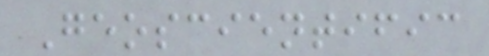Geoscientific
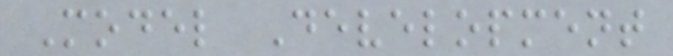Model Development
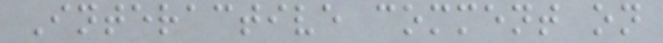Interactive comment on
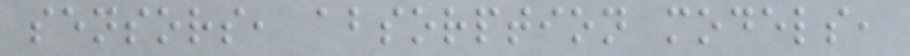sensors, absorption models,
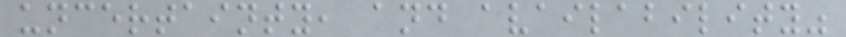uncertainty, and availability"
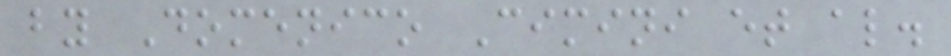by Domenico Cimini et al.
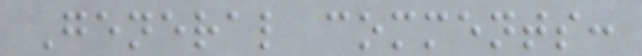General comments:
